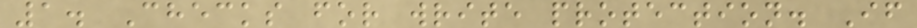1. Checks for write protection. If
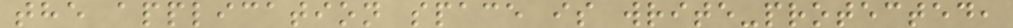the application space is write-protected,
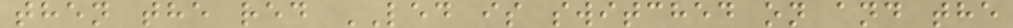then the red LED is switched on and the
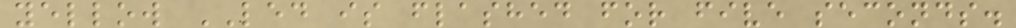yellow LED is flashed for five seconds.
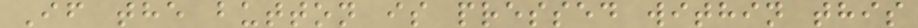If the button is pressed within this
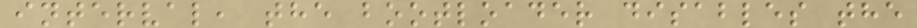interval, the bootloader disables the
